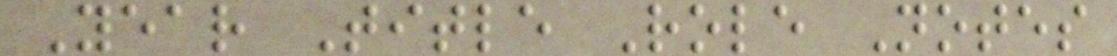Year Title Role Notes
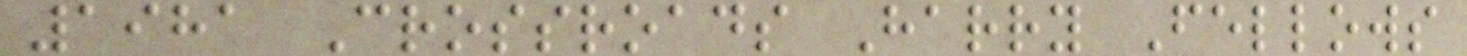1981 Crossroads Harry Fellows
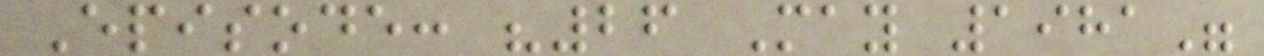Episode: "26 May 1981"
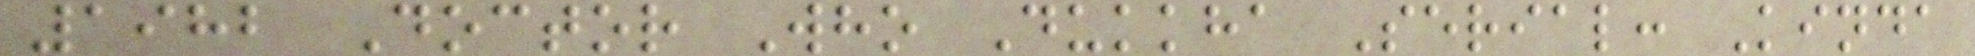1982 Doctor Who Dukkha Serial: Kinda
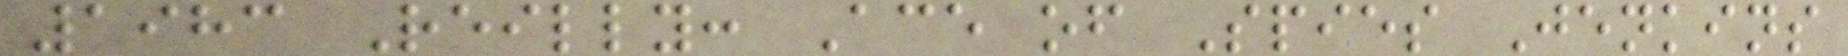1983 Reilly: Ace of Spies Jenkins
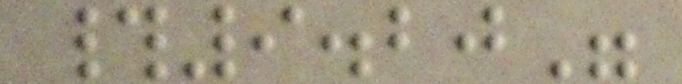#9.20"
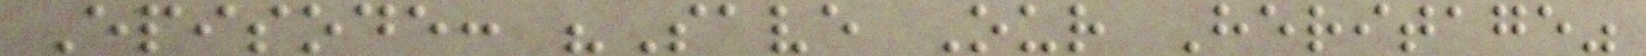Episode: "Save Our Heritage"
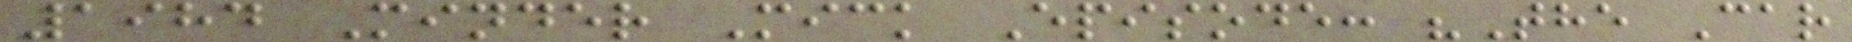1984 Minder Mick Episode: "The Car
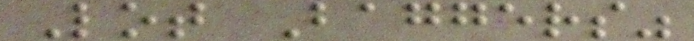Lot Baggers"
